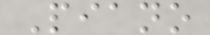Piano
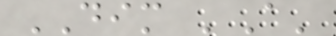DIM 'A'
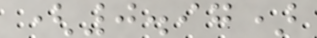(0.97)
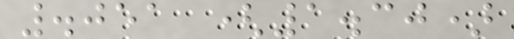.051 (1.30)
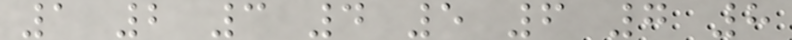1 2 3 4 5 6 7 8
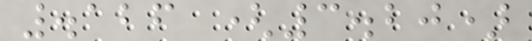.126 (3.20)
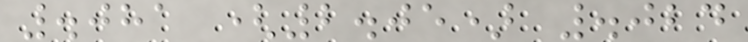.081 (2.05) .024
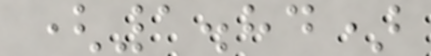(1.84)
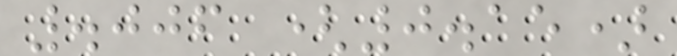.006 (0.15)
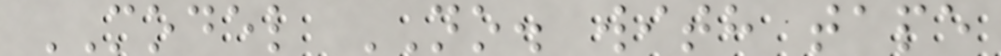MODEL NO. with tape
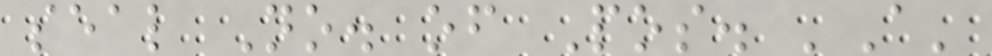seal No. of Pos. 'A'
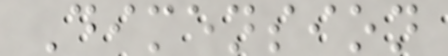Dimension
